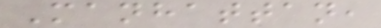Manhattan,
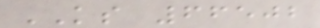KS 66502
